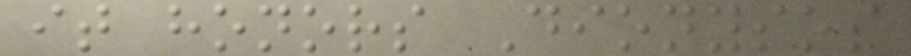it honors Dionysos
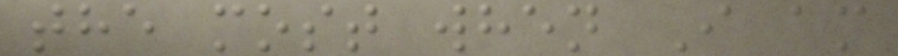the most when I am
